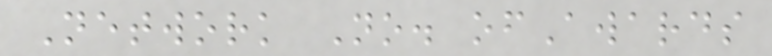Network No. ofAwards
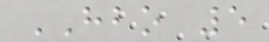HBO 5
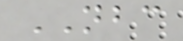NBC
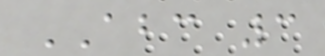ABC 3
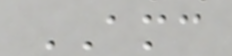AMC
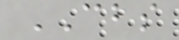CBS
